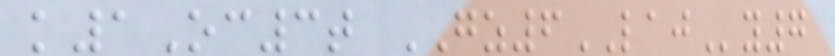k1Oc3t GZ6LAJy7
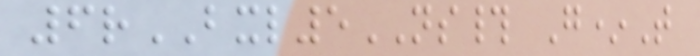6rBXL5NS# G*T
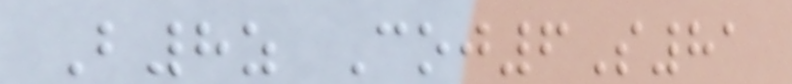B8z Coj6S81
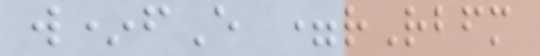w*fE =rRbfm
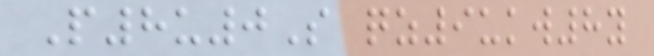P8u0S qz9ukw8y
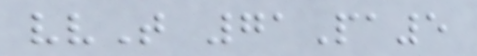vvT 71Pa5
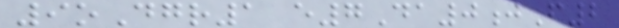9oDgr1 e7Da0jF2
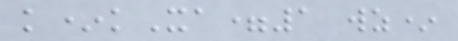k*kXa=1 wz*
